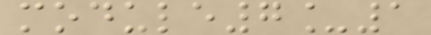module7_1
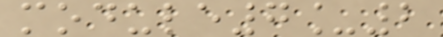module7_2
